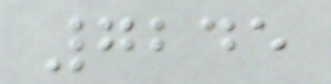7245
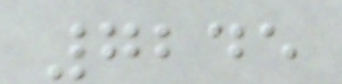7245
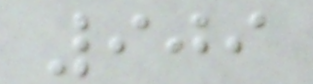909
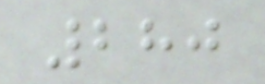280
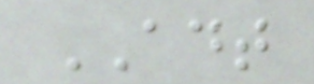ADT
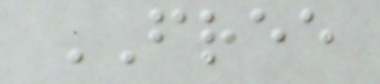FREE
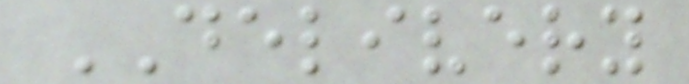DELIVERY
